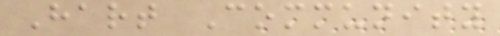Hart Community
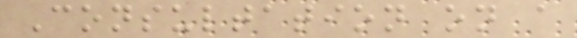Consultation on a
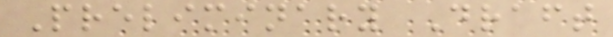Preliminary Draft
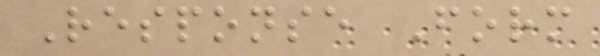Response Form
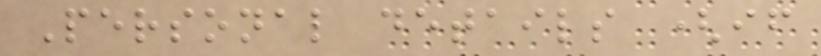Personal details (if
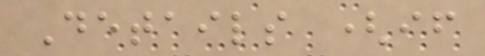Details (if
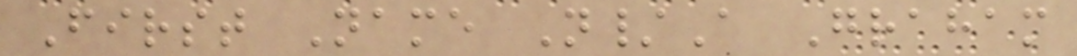First Name N/A Graham
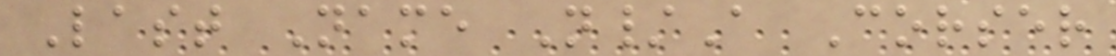Last Name N/A Corser
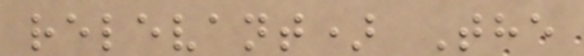relevant) The
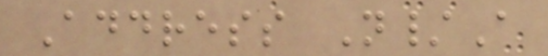Address N/A
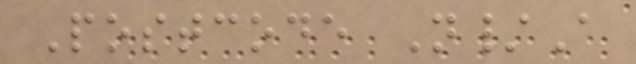Postcode N/A
